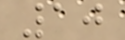10
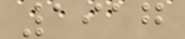1917
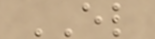EL
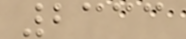2333
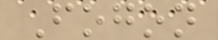Fogon
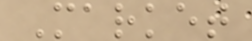Market
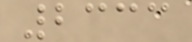2333
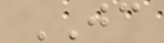JC
